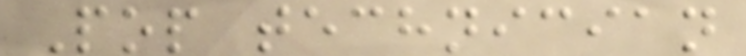Pop technician
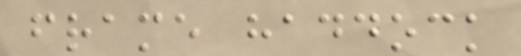frame haddock
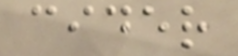cider
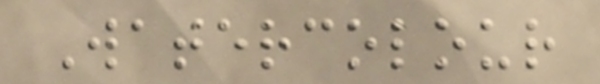Watercolour
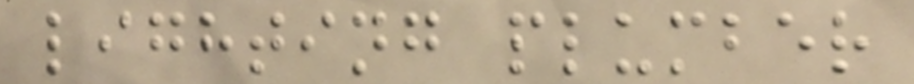lighting plumber
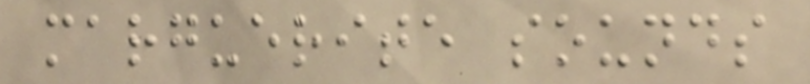marguerite sounds
